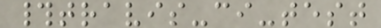#travis-ci-test
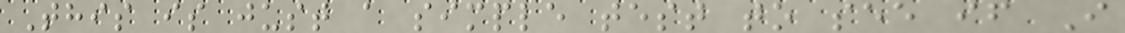This is just a simple test to see if I
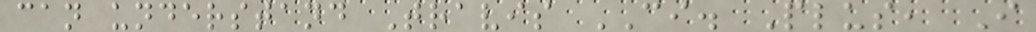can understand Travis CI. Plus, I
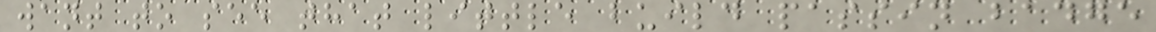want to see that little build passin badge
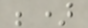;)
